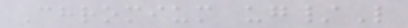Chromium ug/L
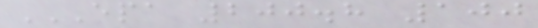EPA 200.8 100
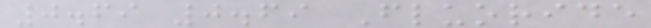0.69 0.69 Fluoride
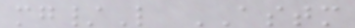mg/L ASTM
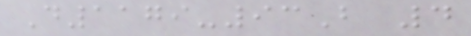D1179-93B 4
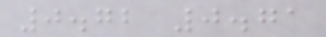0.72 0.71
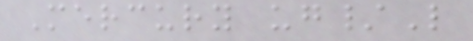Mercury ug/L
